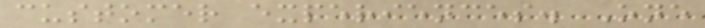customer experiences. One
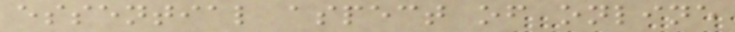essential aspect of online
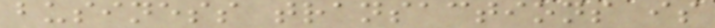business transactions is
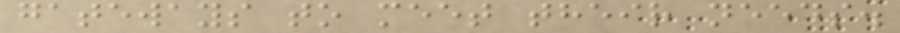gateways to meet their needs.
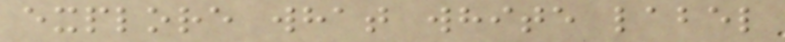explore what white label
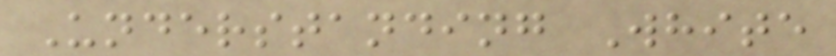Understanding White
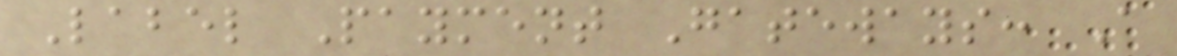Label Payment Gateways: A
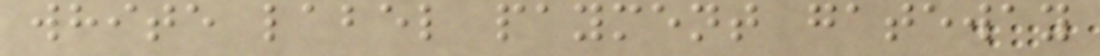white label payment gateway
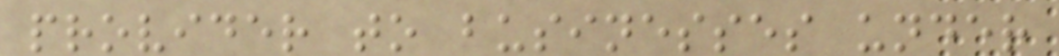provider to businesses under
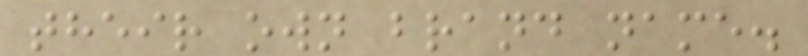their own brand name.
